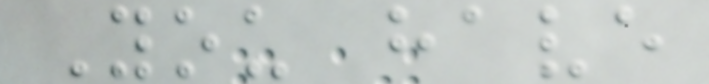You have
